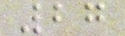27
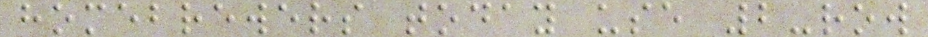homebrewers today use 2-row
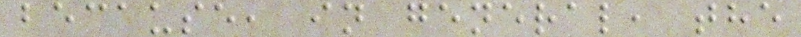because, in general, the
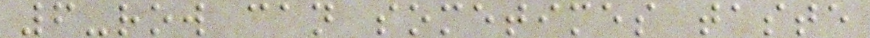6-row can sometimes taste
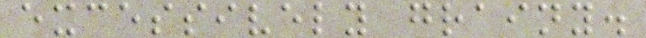excessively grainy.
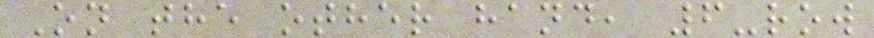On the other hand, 6-row
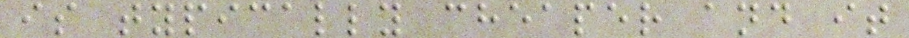is typically cheaper and it
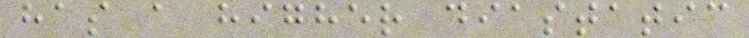has a higher diastatic
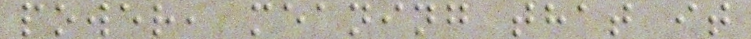power, meaning that it
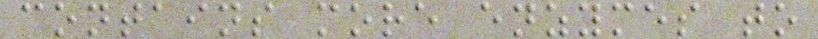contains more enzymes to
